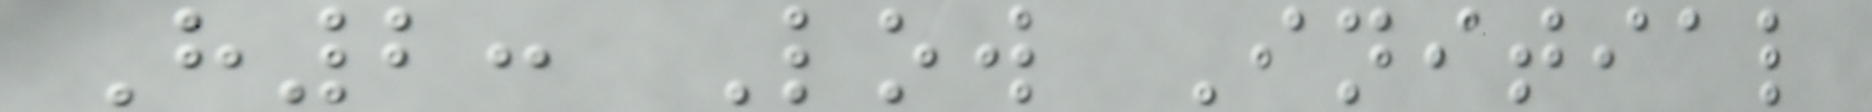H2: Low Initial
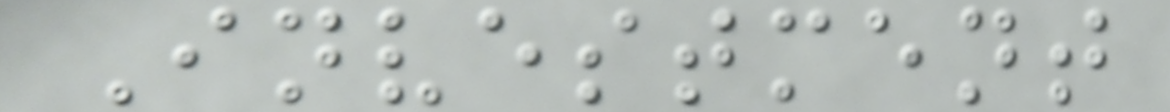Investment
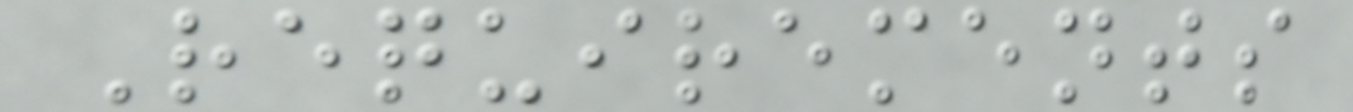Requirements
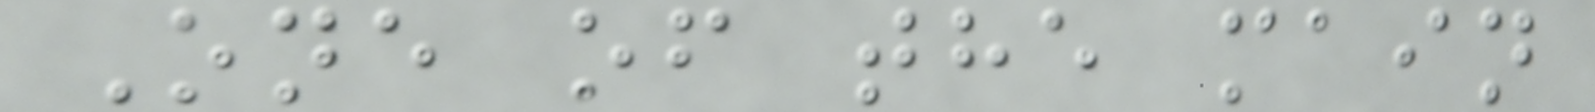One of the main
